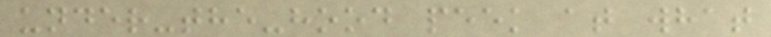under-the-hood peek at what
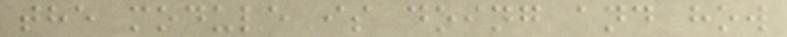the module is doing and how
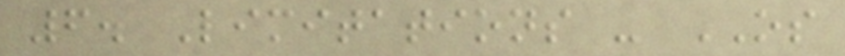6. Limitations - OS
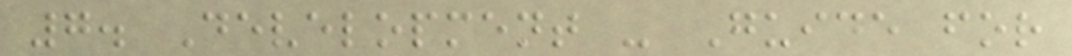7. Development - Guide for
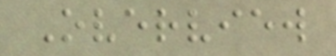Overview
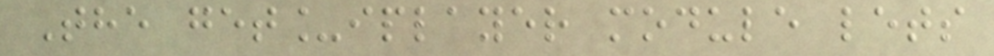The get_iplayer module lets
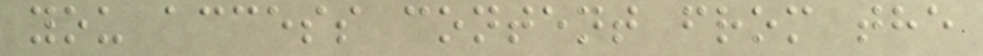you access content from the
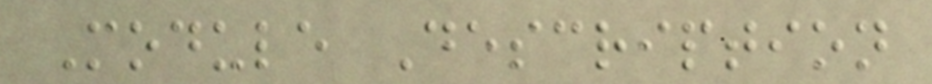Module Description
